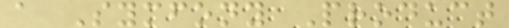a Symfony Product
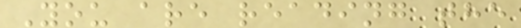You are reading the
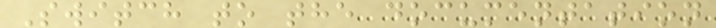Switch to the documentation
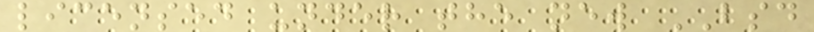licensed under the new BSD
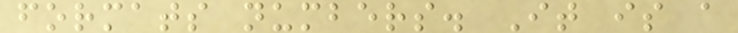formats numbers. It is a
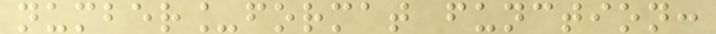number_format function:
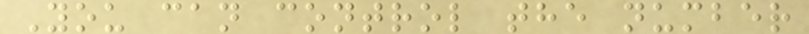You can control the number
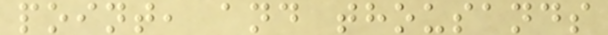point, and thousands
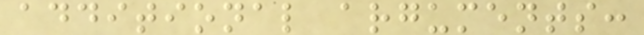additional arguments:
